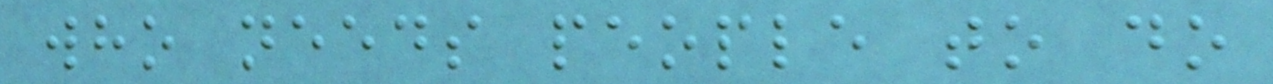who needs people to do
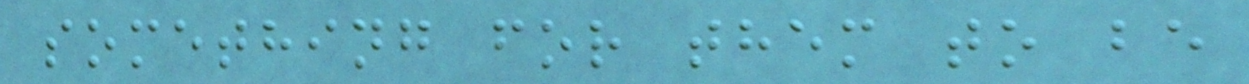something for them to be
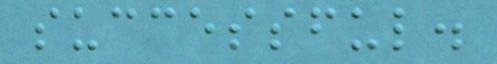successful.
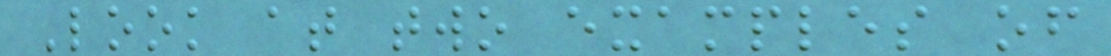Look at two examples of
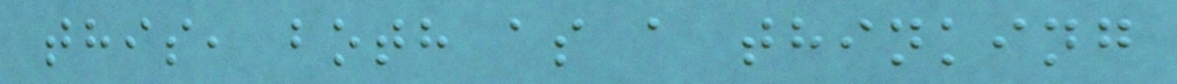this, both as a thinking
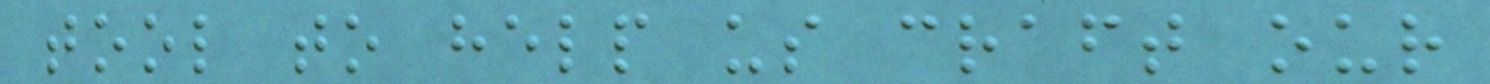tool to help us craft our
